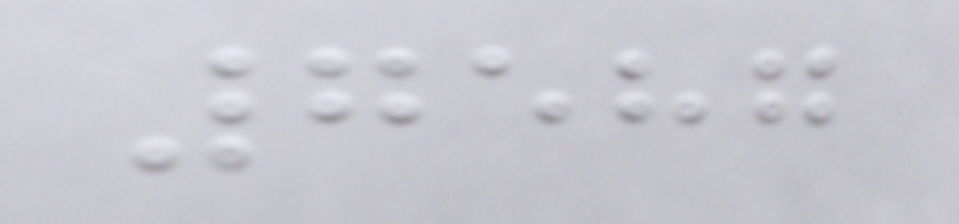7587
